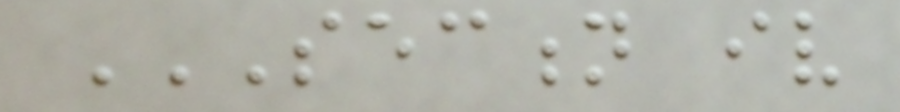SECTION IV
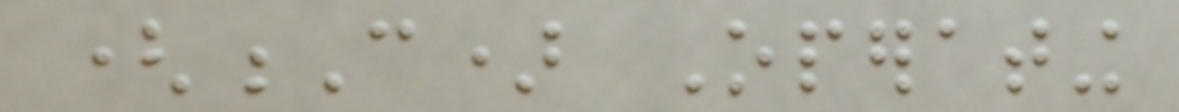(C) Operating
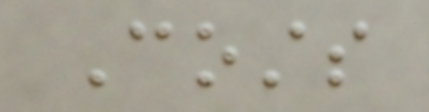Costs
